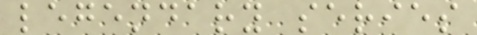legendary series
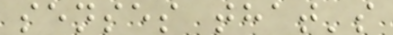senses that's
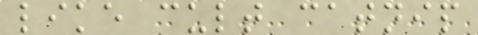like cult catnip
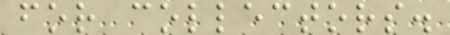for collectors.
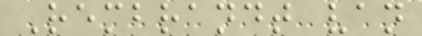Rembrandt van
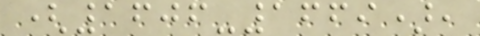(1606-1669),
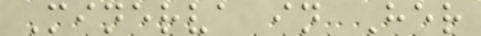Minerva in Her
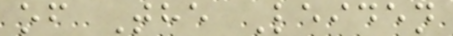of The Leiden
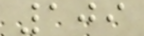109
